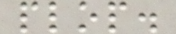plop.
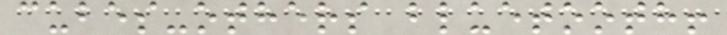cubes-others bluetooth!
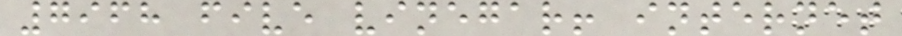7968 five vinegar! internet
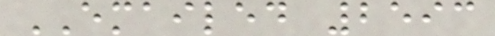EMAILED 2593
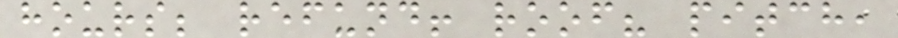hours; refund! roof? pitch,
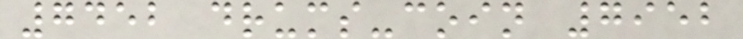7452 drums-coin 7952
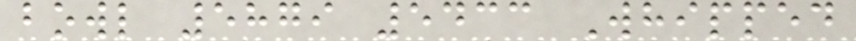bowl 5879 5433 Whipped
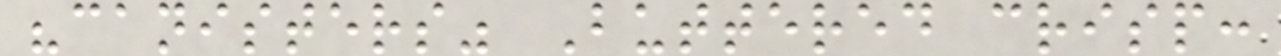"canisters" Buttered crisp:
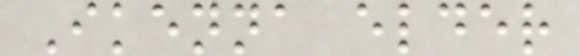Ikenna elder
